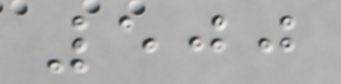500
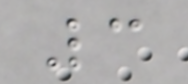3
